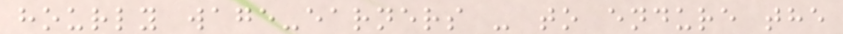hourly wage-earners - to endure the
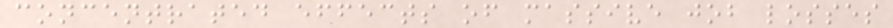concentrated effects of massive job losses
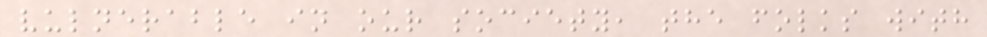vulnerable in our society, the folks with
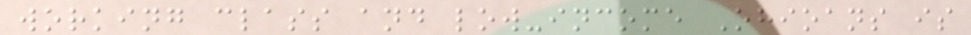working class and low-income Ohioans is
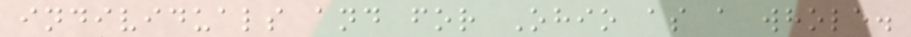individuals and for Ohio as a whole.
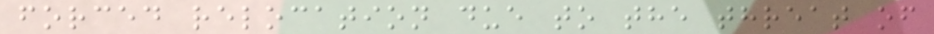forced relocation due to the threat of
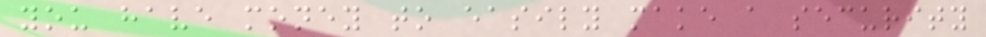you have money to easily make a security
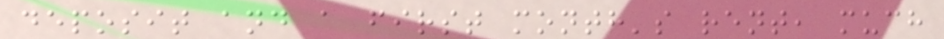deposit and a first month's rent, much
